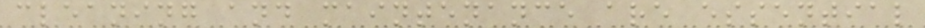cleaning and maintenance are essential
